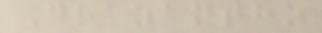Drazantho
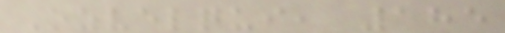Ozvelqui, 185
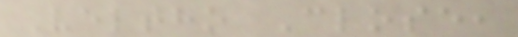Veltho Close,
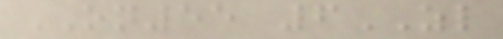ON55 6ZL
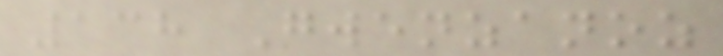138 Gwenzanoz
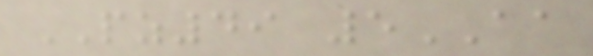PZ49 5AA
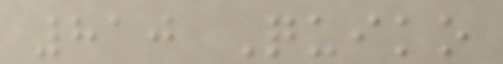810 Quiko
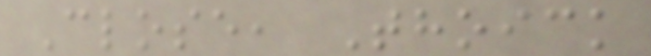Close, Thoick
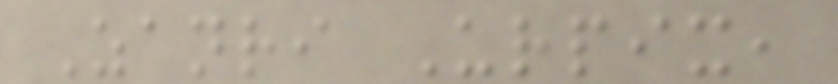Zanri Urpix,
